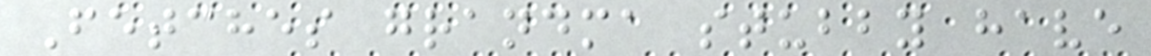Fetches grandma stubby have
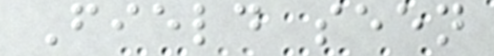Field seen
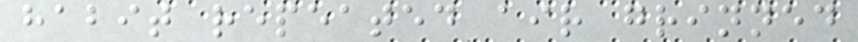habit repeated air grinned
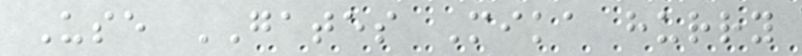Use GATES Mika hurry
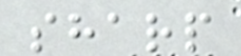sharp
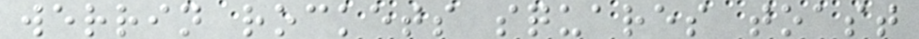werrin rockets squares toast
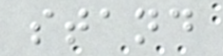stand
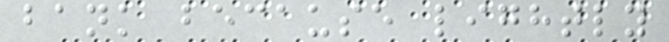bank because lightly
